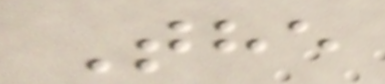The
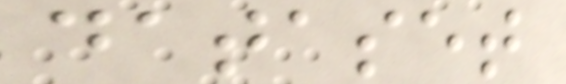dataset
